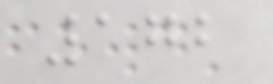172
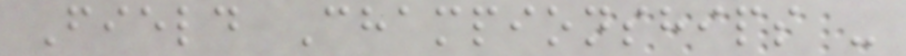Field Championships -
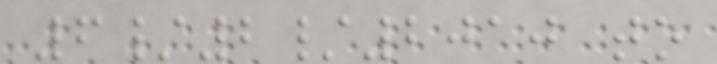6/2/2010 to
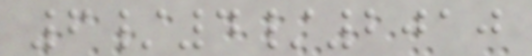6/4/2010
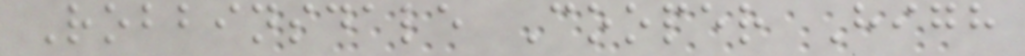Robbinsdale Cooper High
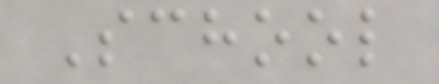School
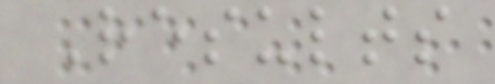Results
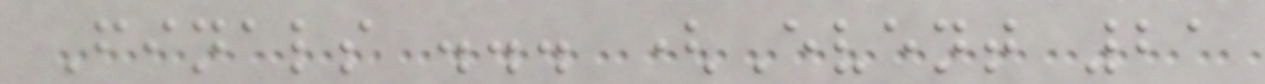Finals ... (Event 21
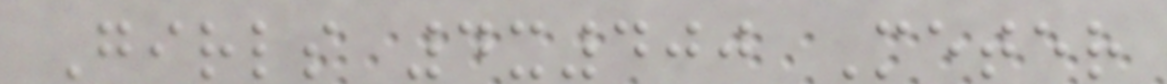Girls 4x400 Meter
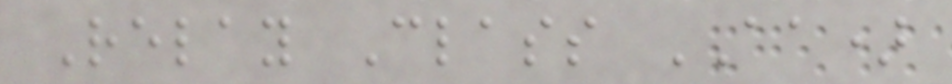Relay Class AA)
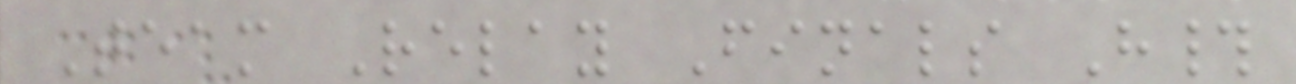Team Relay Finals H#
